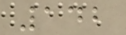142
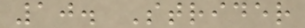10. Strider
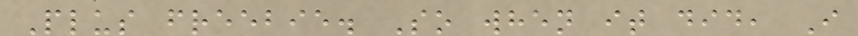Plus freebie. So when it did, I
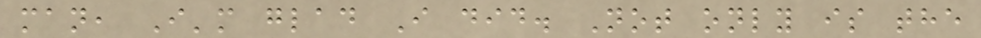man, I'm glad I did. Not only is the
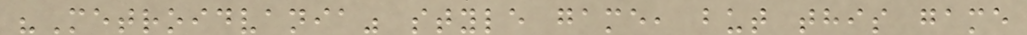"Metroidvania" style game, but this game
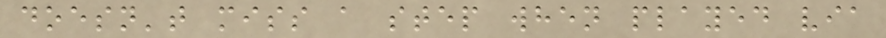doesn't miss a step when played via
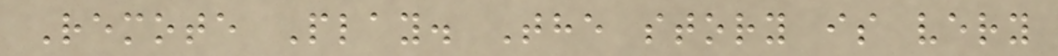Remote Play. The story is very
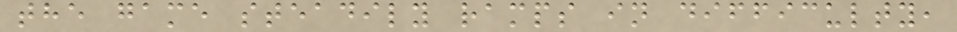the game steadily ramps in difficulty,
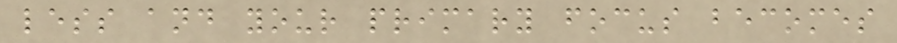less and your primary focus becomes
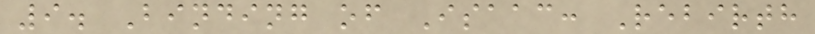9. Binding of Isaac: Rebirth
